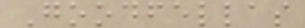Goodfellas
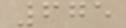675
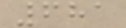681
